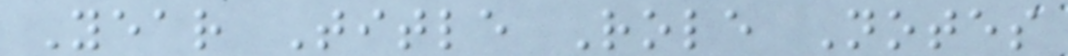Year Title Role Notes
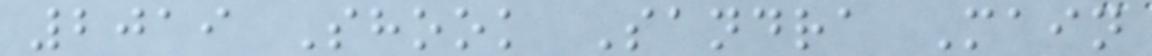2019 Shook Sandra Main
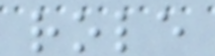role
